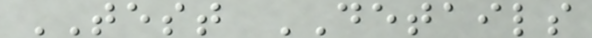TEST DETAILS
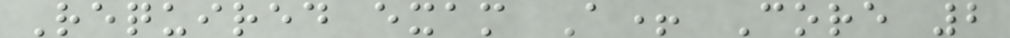Required exam A+ Core 2
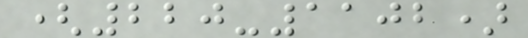(220-1102)
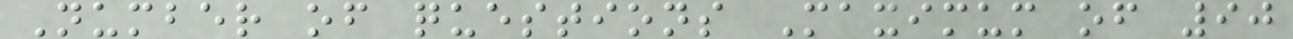Number of questions Maximum of 90
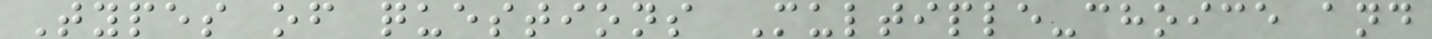Types of questions Multiple-choice and
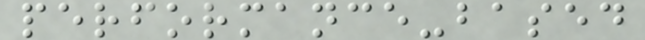performance-based
